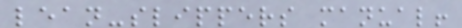lean-slippers manual!
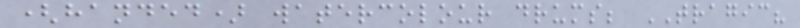(handed) watercolour drums; TRAGIC?
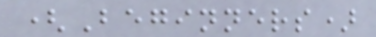(Beginners)
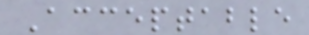Acceptable
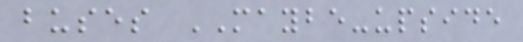buses MAYBE-upside
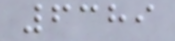6389
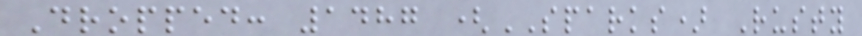Dropped: 1487 (SPARKS) Rusty
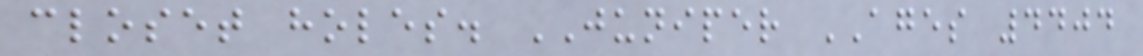closet holes. JUNIPER AGES 4404
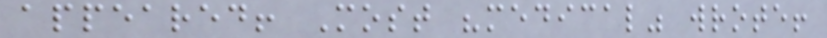appeared! Most "medical" wrote!
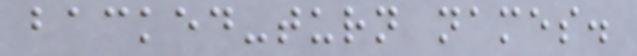backed-turn names.
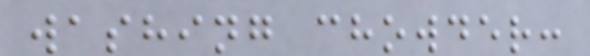washing chowder:
